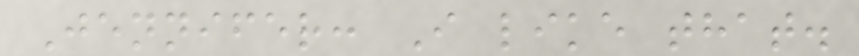Jennifer: I like that.
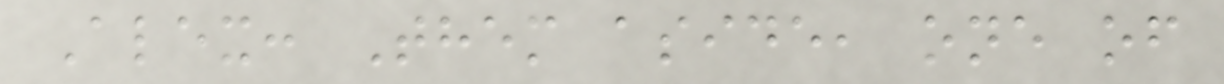Alex: Them aside, one of
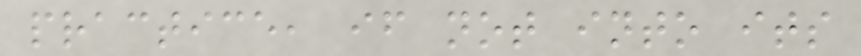practice, if not into its
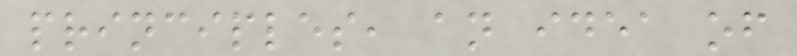principles, an idea of
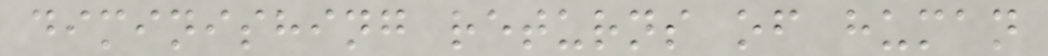diminishing returns of human
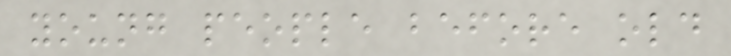young people before old
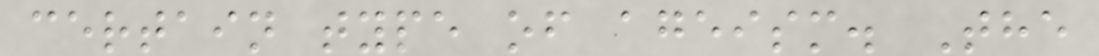certain type of ageism. The
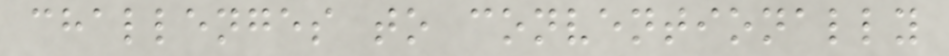challenges to conventionally
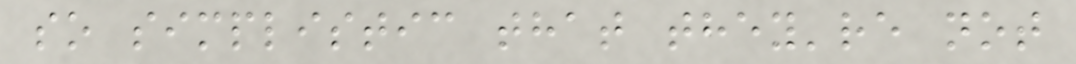so simplistic that they're not
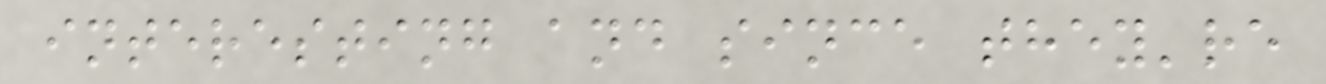interesting and since they're
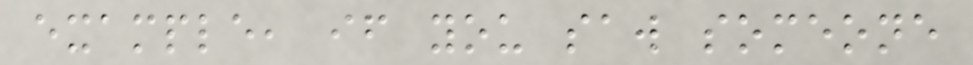example, if you saw someone
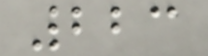223
